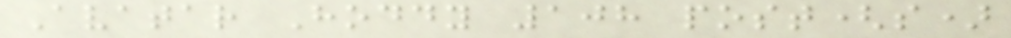Avatar Hoddy 108 post(s)
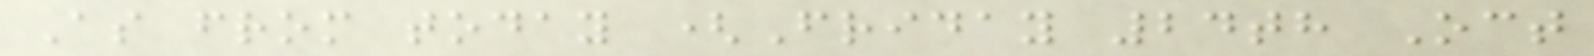As from today (Friday 24th Oct
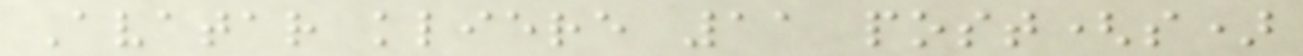Avatar kliere 11 post(s)
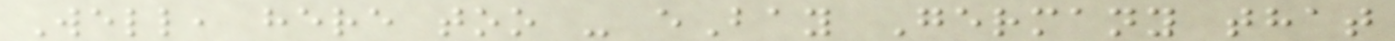Well, here too - eBay Germany that
